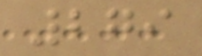279
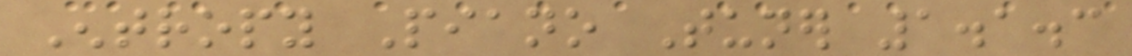Entropy Piano Tuner 1.1.3
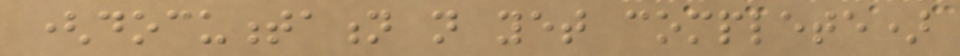(documentation not yet complete)
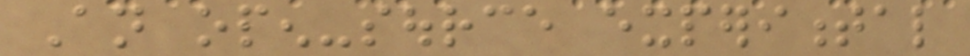An open-source experimental
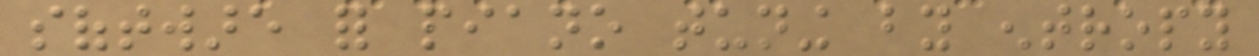software for piano tuning by entropy
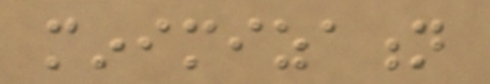minimization
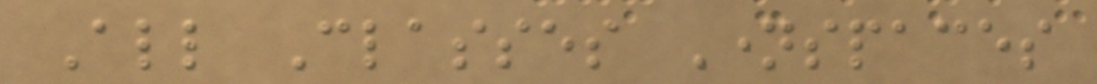All Classes Namespaces
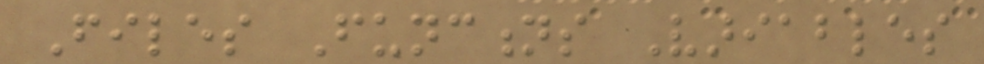Files Functions Variables
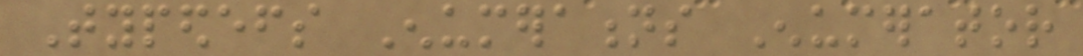Typedefs Enumerations Enumerator
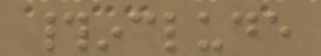#include
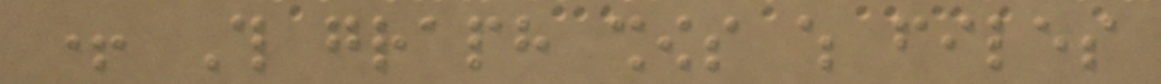+ This graph shows which files
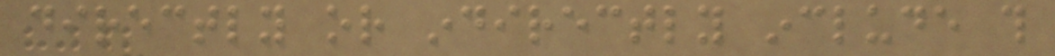directly or indirectly include this
